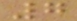7
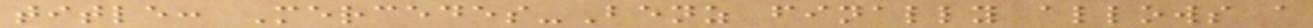title: Mercedes-Benz finally allows a
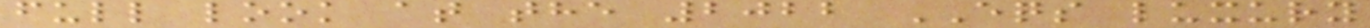full look at the 2022 EQS luxury
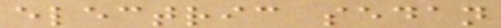electric sedan
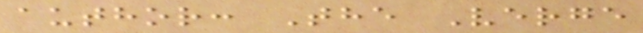author: The Verge
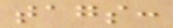tags:
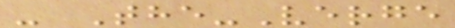- The-Verge
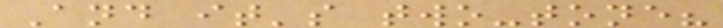And it's two-tone?
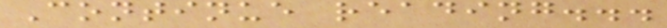Continue reading...
